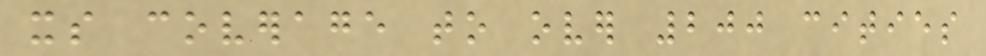its coverage to over 200 cities
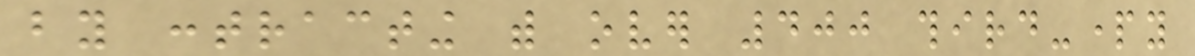by contracting with over 400 third-party
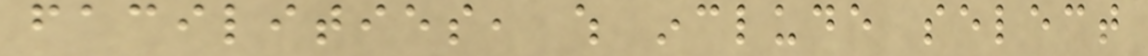facilities, which include select
